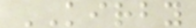KIRBY
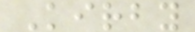Kirby
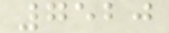7520
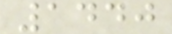1440
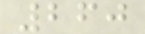260
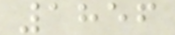1856
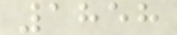1858
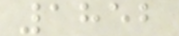1852
